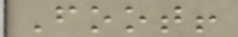Foot!
